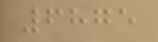6875
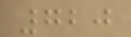720
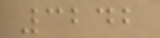3242
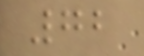72
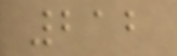212
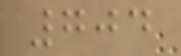704
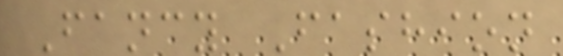Fancy Fashion
